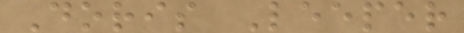Doris Leeper
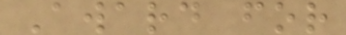Award for
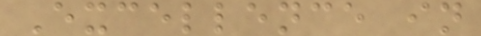Excellence in
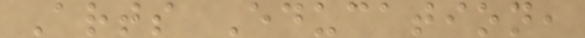Arts Education,
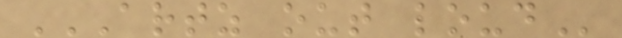ARTZ OUT LOUD
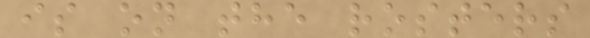is on the rosters
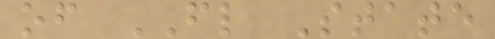of FL State
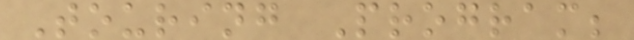Touring Program;
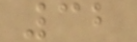32
